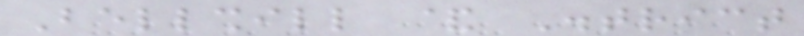Bellshill & District
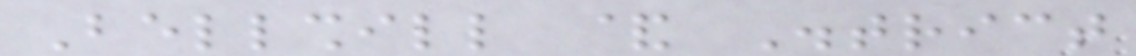Bellshill & District
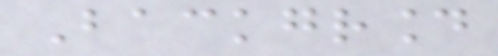Background
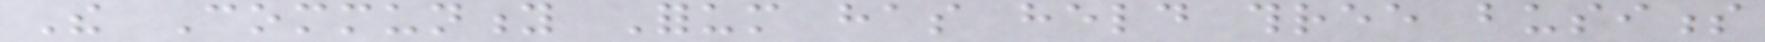The Community Forum has held three business
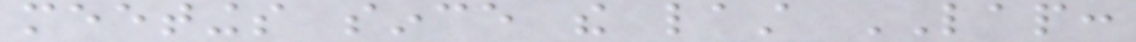meetings since the last LAP:
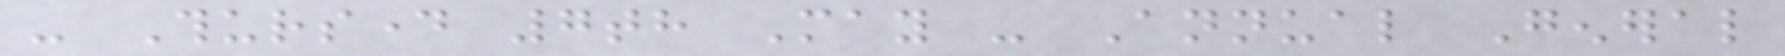- Thursday 7th May - Annual General
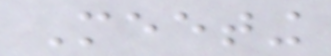Meeting
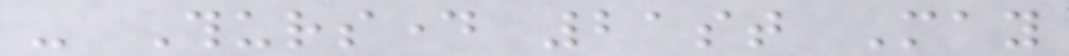- Thursday 21st May
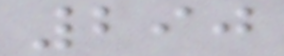290
